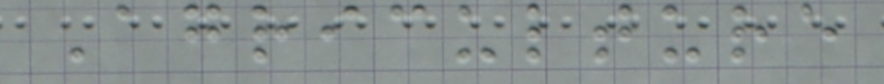Agriculture
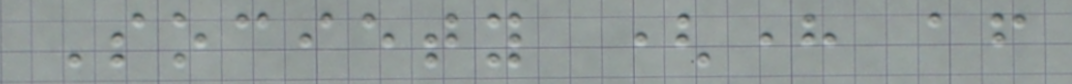Society (here after
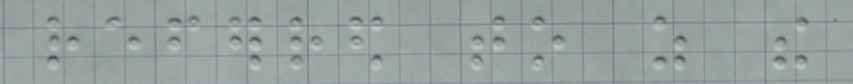referred to as the
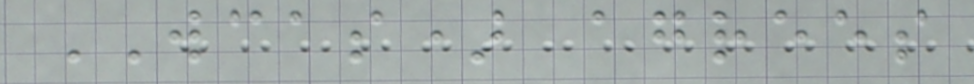WCAS) agrees
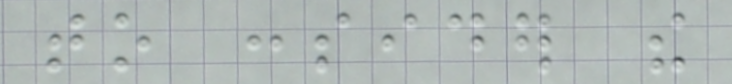to consider the
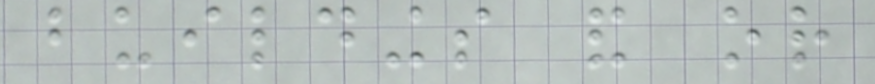buildings and or
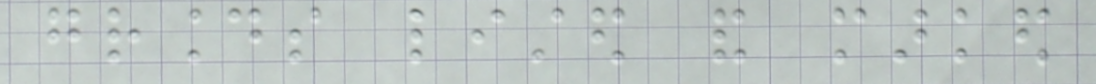grounds listed and marked
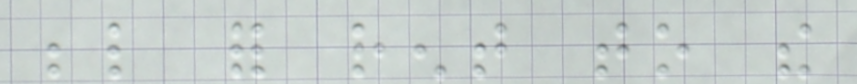below for rent to the
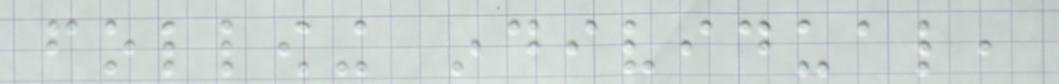following individual,
